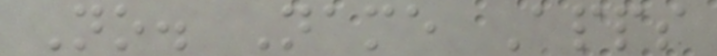No. Name Apps
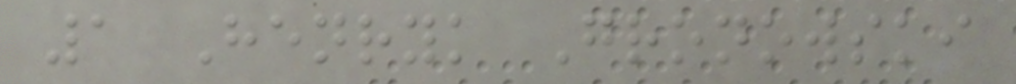1 Henryk Gronowski
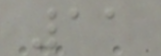11
